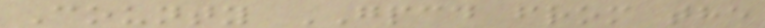County GPCD from the
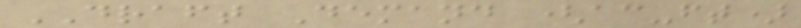DRAFT Demand (ac-ft)
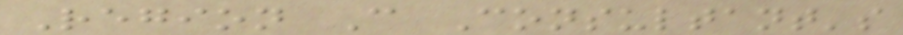Region C Consultant's
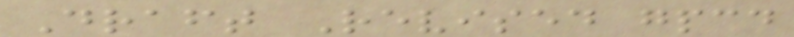Draft Revised gpcd
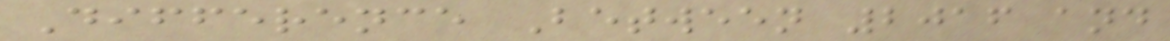Difference Between 2016 and
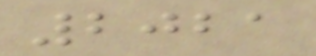2021
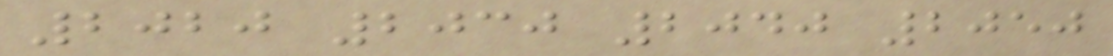2020 2030 2040 2050
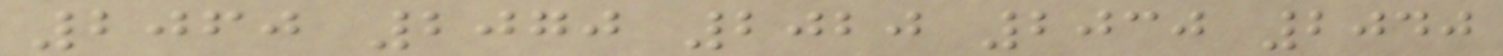2060 2070 2020 2030 2040
